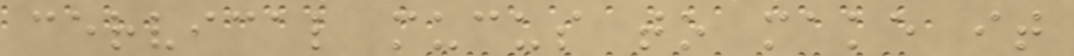cervical mucus to make it
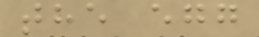the egg
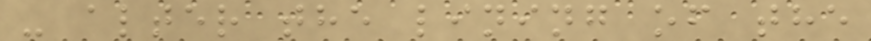- alter the lining of the
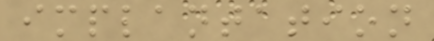implantation
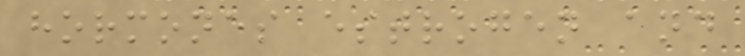hormones estrogen and
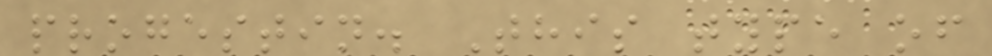progestin. This type of
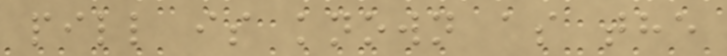pill is known as the
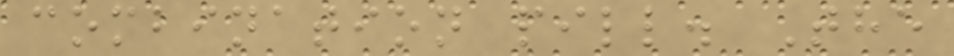combination pill. The
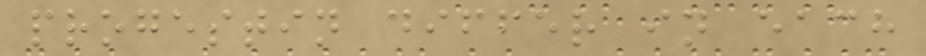progestin differ in each
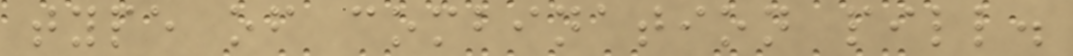type of combination pill.
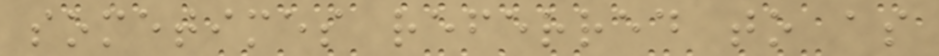sometimes referred to as
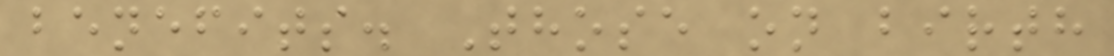benefits. Those on birth
